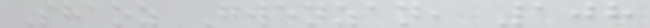Shaoz Gwenzan, 108
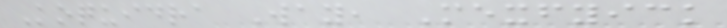Koquidra Way, Mexfyick
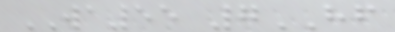WA55 7HF
